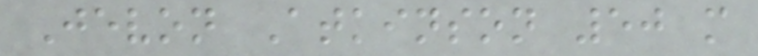Jevon Atkinson 50 m
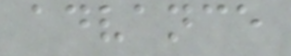advance
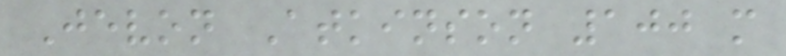Jevon Atkinson 100 m
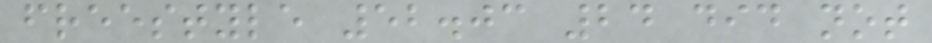freestyle 52.03 24 did not
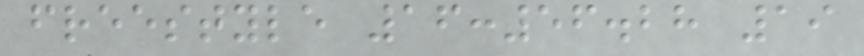freestyle 16:56.28 19
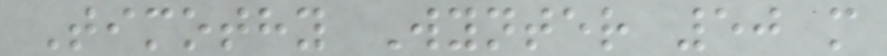Timothy Wynter 50 m
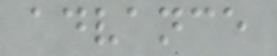advance
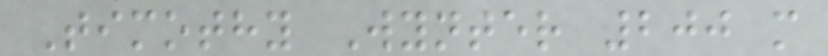Timothy Wynter 200 m
